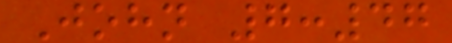John 7:47
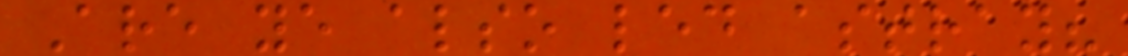Are ye also led astray?
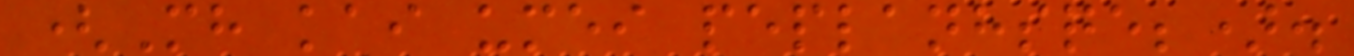(Mh kai umei peplanhsqe;).
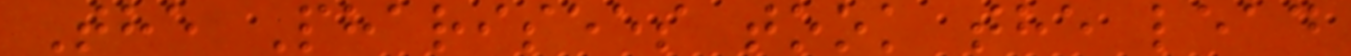The Pharisees took the lead
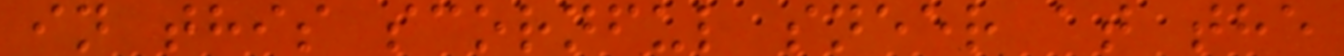in this scornful sneer at the
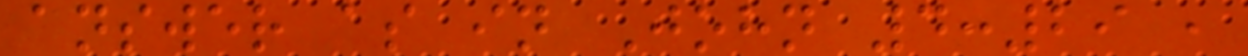answer as in John 4:29 ,
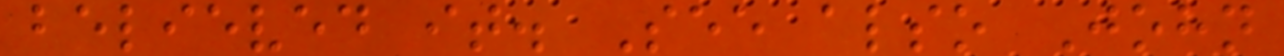believed it. See also John
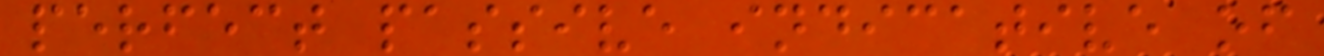perfect passive indicative of
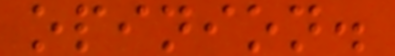opinion.
